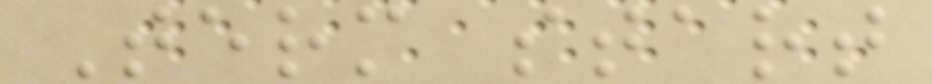Term start
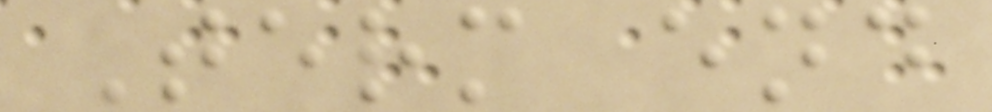Term end
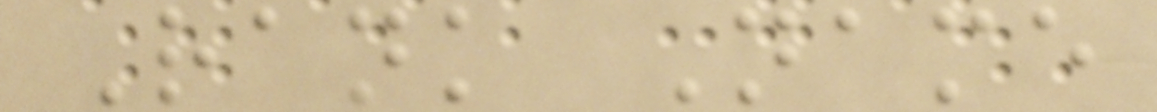Rank Name
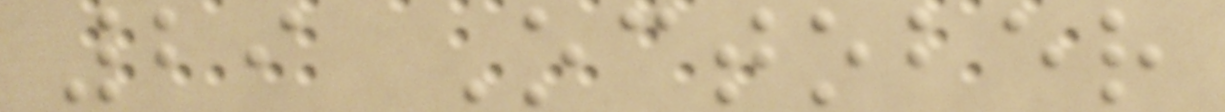29 October
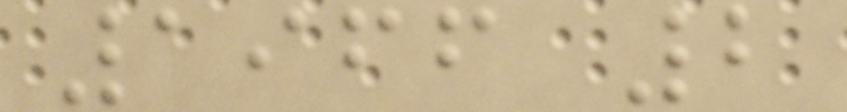1966 2
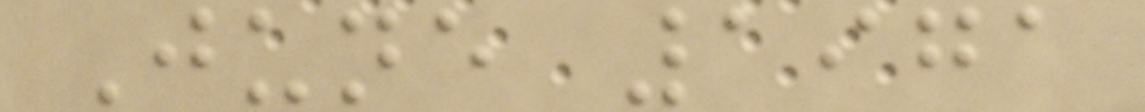June 1971
